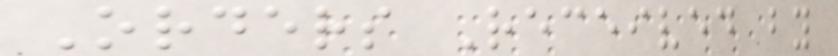Orders Received by
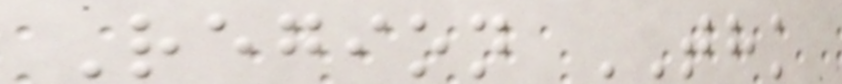Region THK
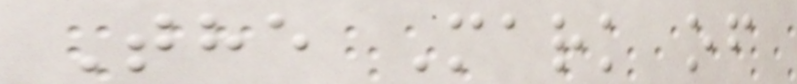The Mark of
